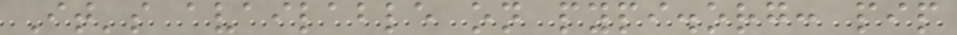It's available on pypi.org: pip
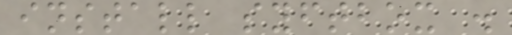install syftbox .
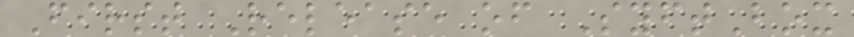First Release of SyftBox
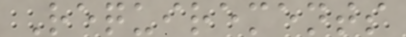Requirements
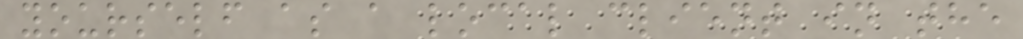yourself as a local client in the
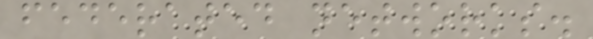federated networks.
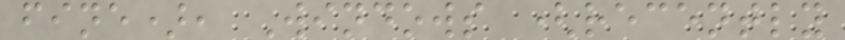fine), Windows (recently
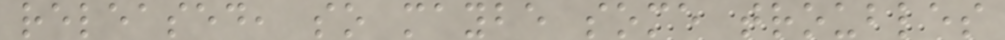released, so maybe some troubles
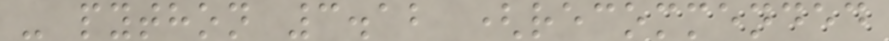- python 3.12 (recommended
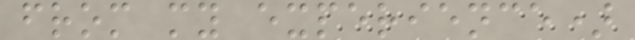from my experience)
